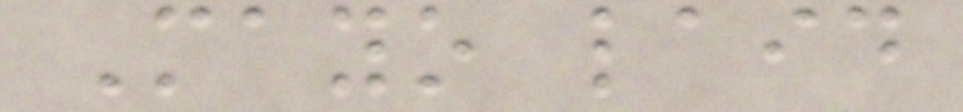Mayo laid
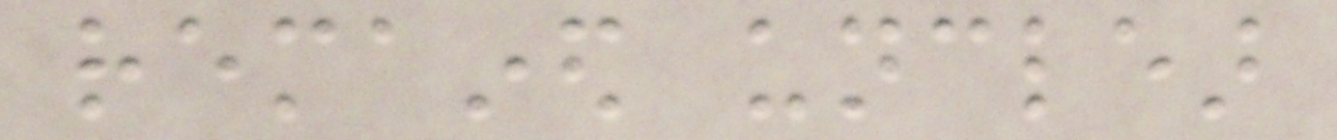remained unclear
